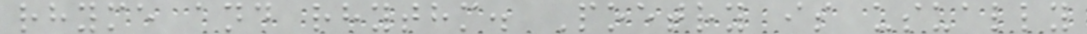rhyme and rhythm. Poetry is usually
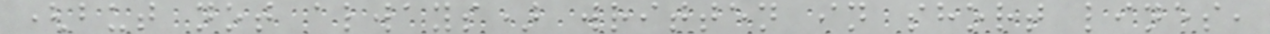(but not always) written in short lines,
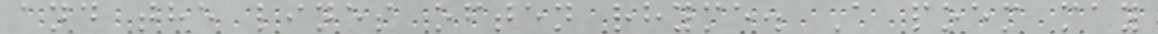and the lines often rhyme. A poem may
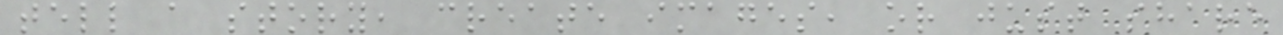tell a story, create images, or just share
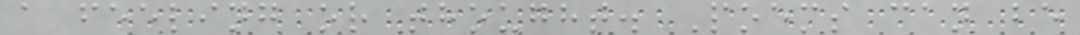a feeling or thought. Poems can be
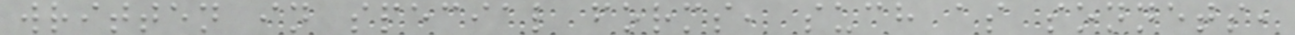written in special forms, such as sonnets,
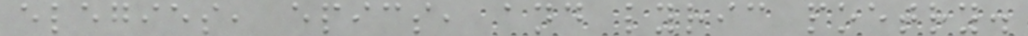elegies, epics, and lyric poetry.
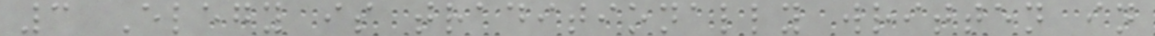3 Elegy is traditionally written in
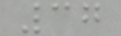37
